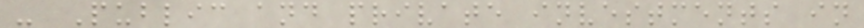- Public and private investments in
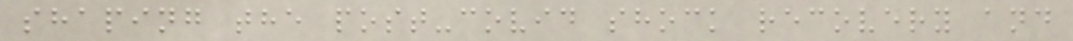shaping the post-covid shock recovery and
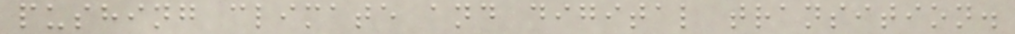pushing climate and digital transition.
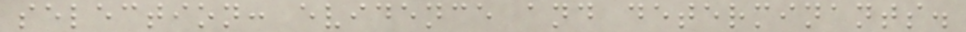selection: evidence and determinants.
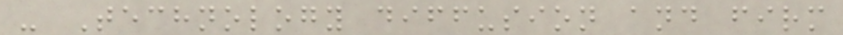- Technology diffusion and firm
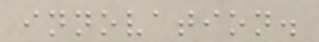innovation.
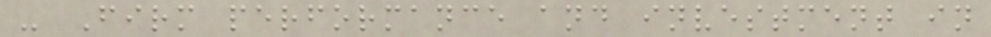- Firm performance and investment in
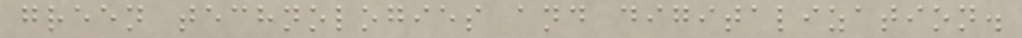green technologies and digitalization.
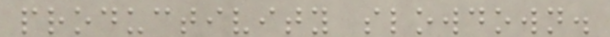productivity slowdown.
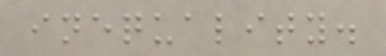inequality.
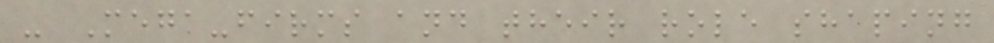- Mega-firms and their role shaping
